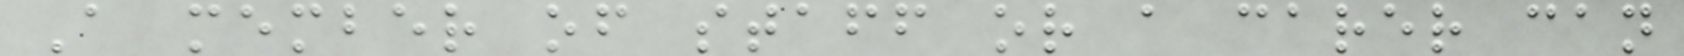A member of staff or a carer can
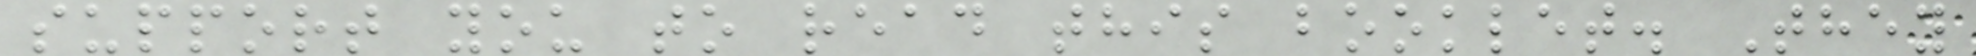support you to read this booklet. They
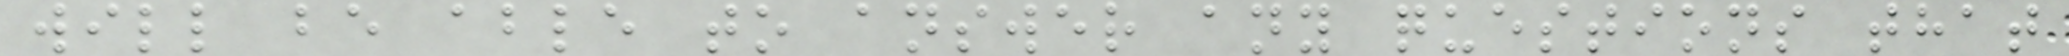will be able to answer any questions that
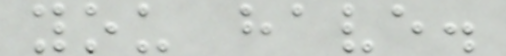you have.
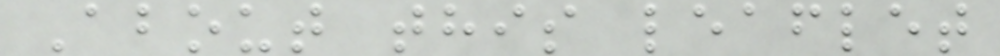About this leaflet
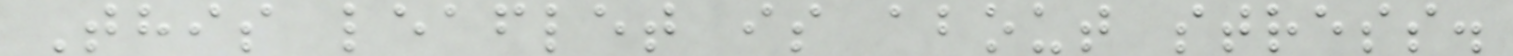This leaflet is about stress.
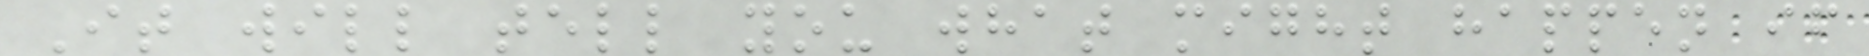It will tell you what might happen if
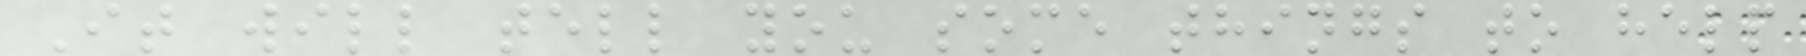It will tell you some things to help
